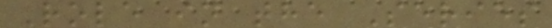Role in the Series
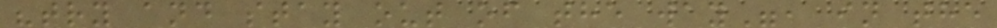"try and stay out of the way", in the
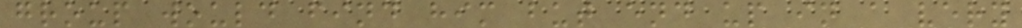group would find him but end up in a very
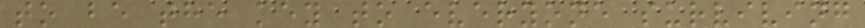to be the key to everyone surviving
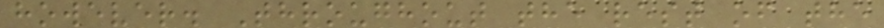however. Throughout the rest of the
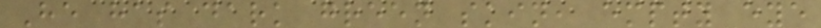He has dark green skin, empty eye
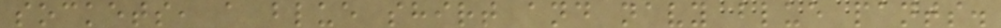sockets, a blue shirt and navy blue pants.
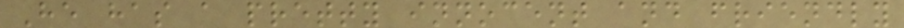He has a pretty innocent and friendly
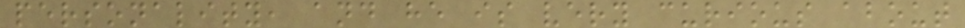personality, and he is very curious about
